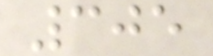305
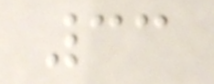33
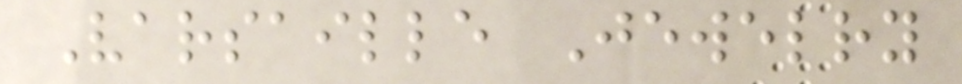Varsaille Jewelry
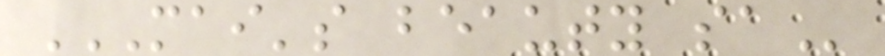MAI'S BEAUTY SA
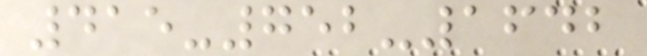415-752-1642
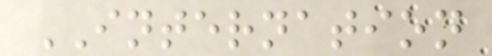INTERNATION
